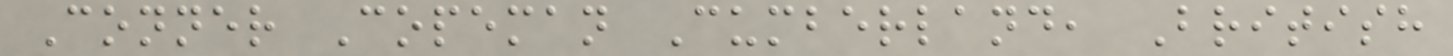Conner Copeman Cumberland, British
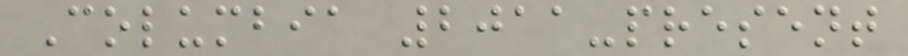Columbia 2011-present
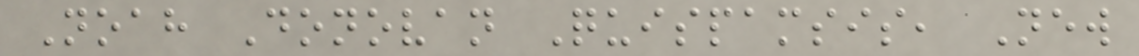Noah Donovan Quispamsis, New
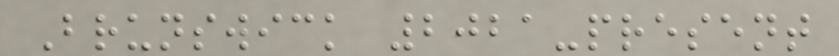Brunswick 2021-present
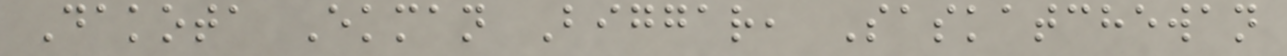Dakota Ekman Biggar, Saskatchewan
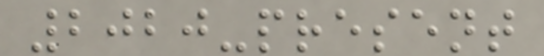2020-present
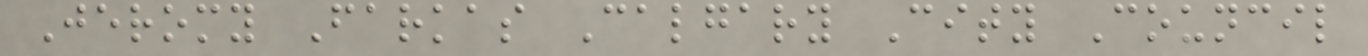Jeromy Farkas Calgary City Council
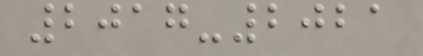2017-2021
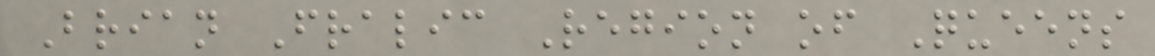Brian Fralic Region of Queens
